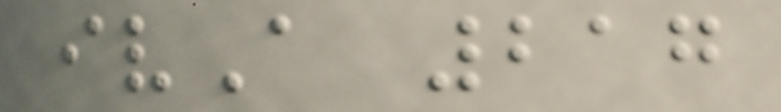ivA 217
